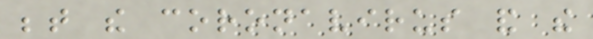between the coronavirus and the
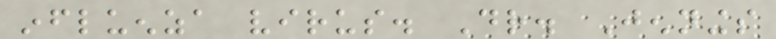influenza virus. Dr. Jennings
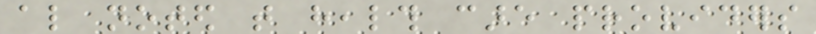also noted that health care providers
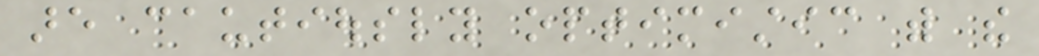are cautiously optimistic with the
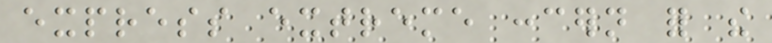express extreme concern for the
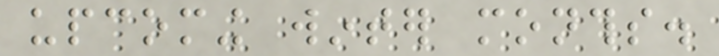upcoming winter months.
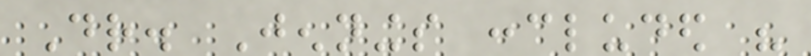Dr. Jennings concluded his
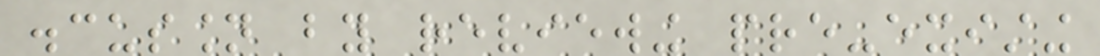discussion by reviewing pre-existing
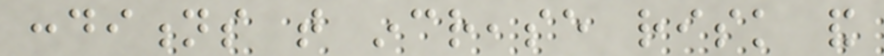conditions that increase risk and
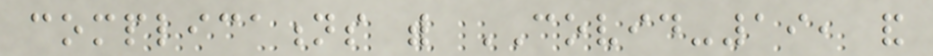complications with COVID-19, and
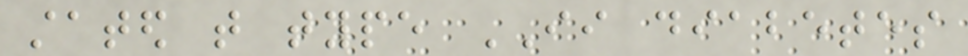stated that type II diabetes
